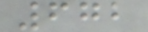672
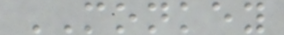MONKEY
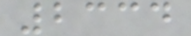2334
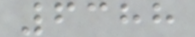6388
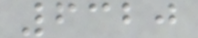6320
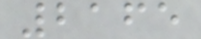2165
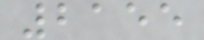2155
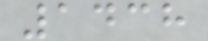1438
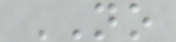NO
